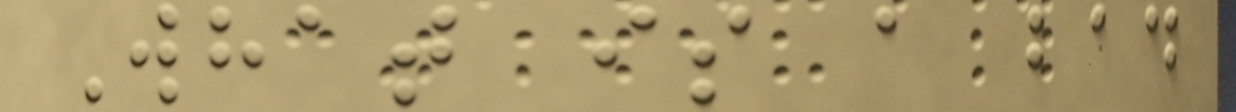What is a bad
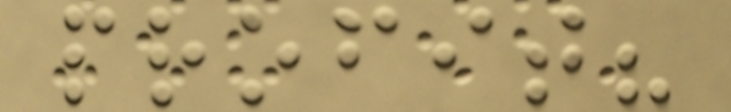profit?
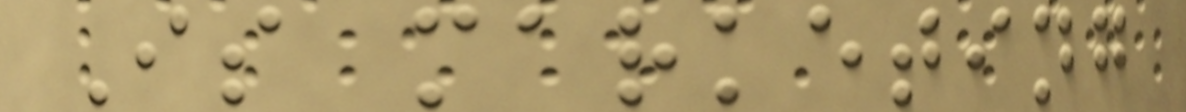Is marketing
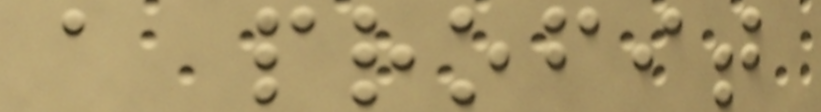a profit
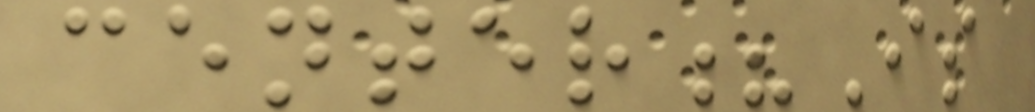center?Is
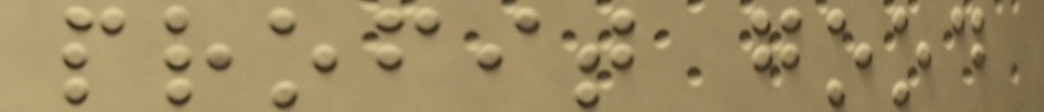profit good
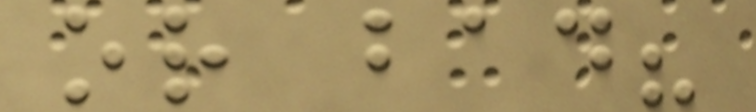or bad?
